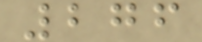276
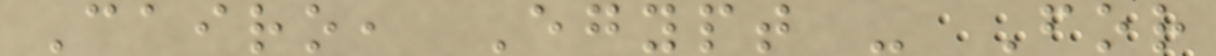Cairo, Egypt - For
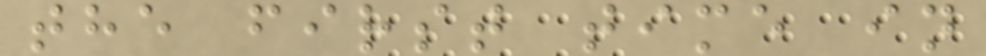the first time in
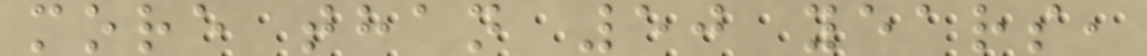more than 50 years,
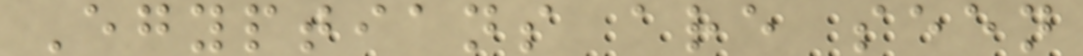Egyptians are seen
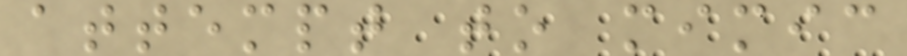attempt to mimic
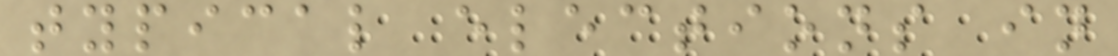typical elections in
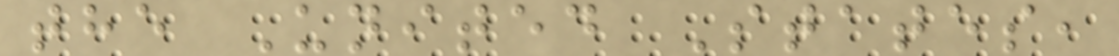the United States,
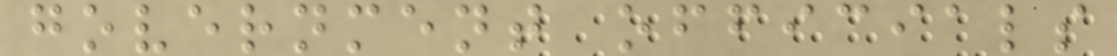government officials
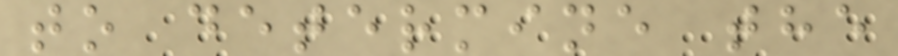to determine the
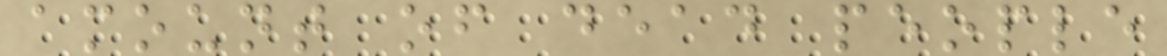amount of dead people
